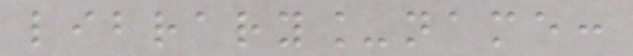library_name:
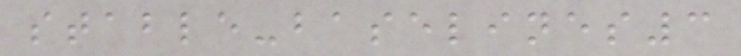stable-baselines3
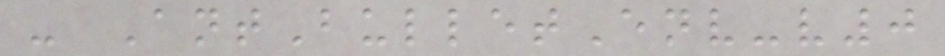- AntBulletEnv-v0
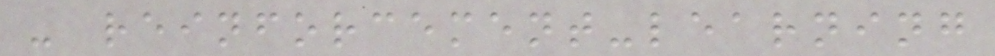- reinforcement-learning
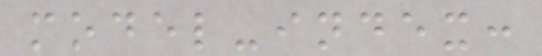model-index:
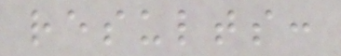results:
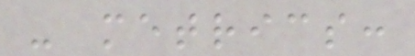- metrics:
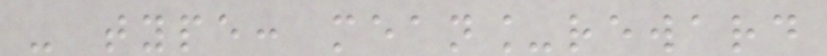- type: mean_reward
